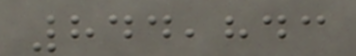844,843
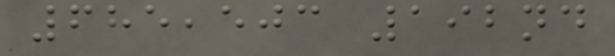685,503 192nd
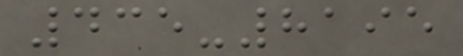435-8195
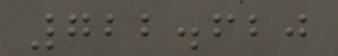722.620
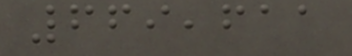669,611
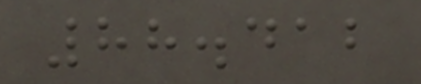88.412
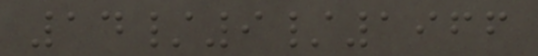14/9/1966
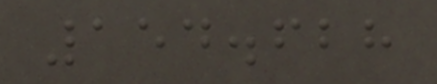154.628
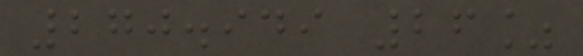270.949 26%
